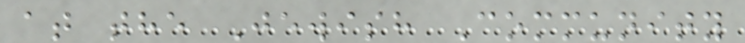at the Jewish Community
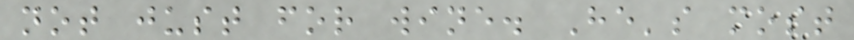not just for wine. He's most
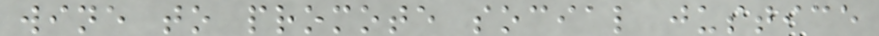wine to promote social justice
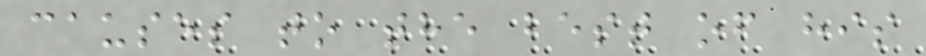causes to the best of his
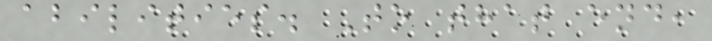abilities. To that end,
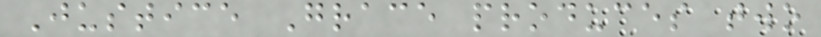Justice Grace produces two
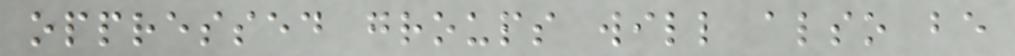oppressed groups will also be
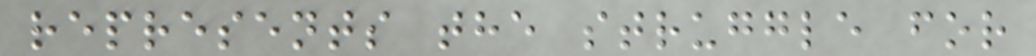represents the struggle for
